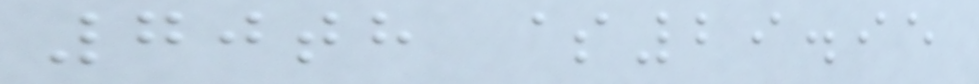70th $29.95
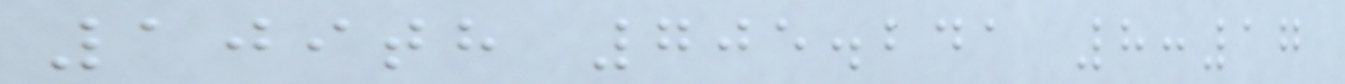109th 705.241 8:17
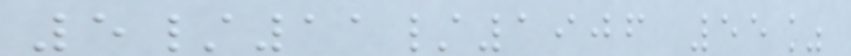5/11/1906 55%
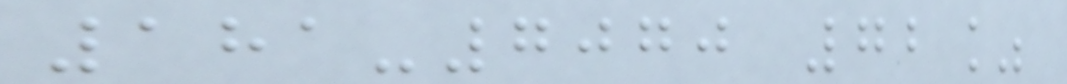181-7070 72%
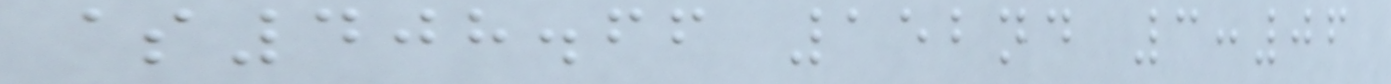$408.66 152nd 3:06
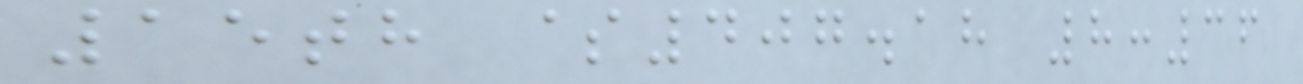15th $407.18 8:36
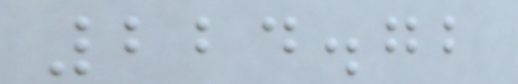224.72
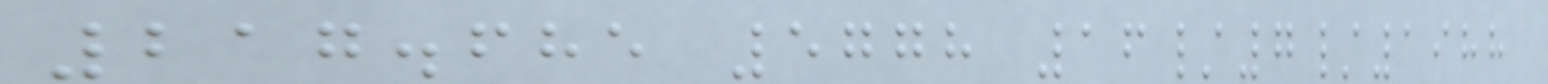217.685 5778 16/7/1988
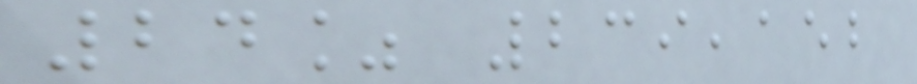24% 239,152
